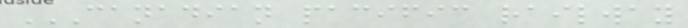CANADIAN PACIFIC RAILWAY
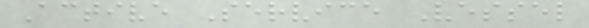Active Service Vessel
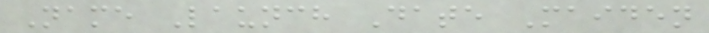Name Launch Date Maiden
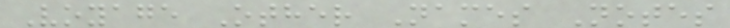Voyage Other Names Notes
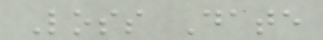Loss Date
